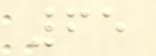65
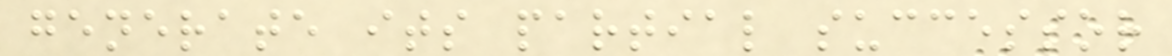generate its partial successor
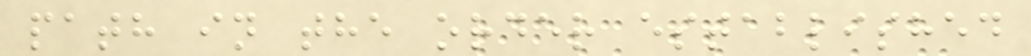path in the order established
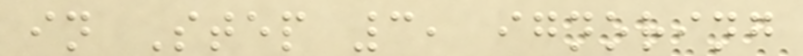in Step 3, ignoring
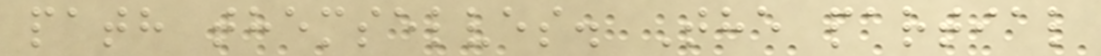path themselves. The partial
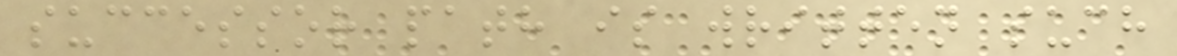successor path is written such
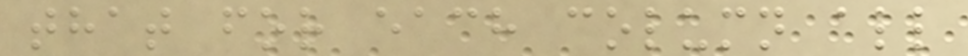that for each column all
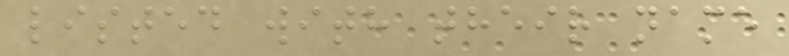listed with their name
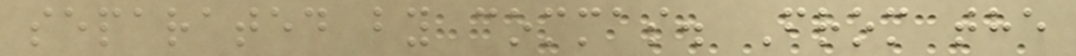separated by commas. From the
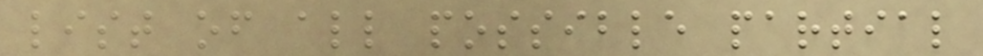list of all possible partial
